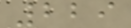229
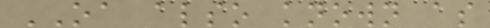OA also known as
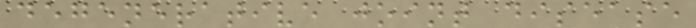degenerative joint disease
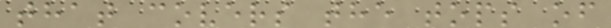that covers the tops of
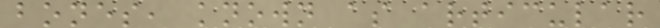bones, known as articular
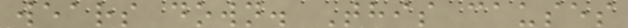wears down. This causes
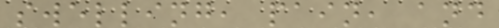swelling, pain, and
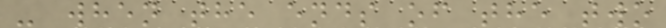- when the ends of the two
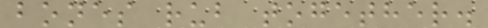bones rub together.
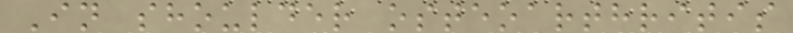In shoulder osteoarthritis
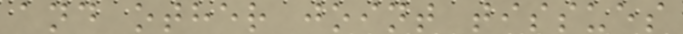and other joint tissues
